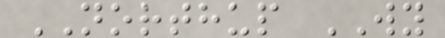NORTHUP WY
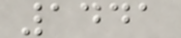1441
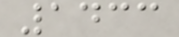1433
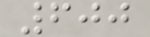600
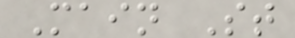Main St
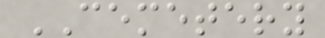CEMETERY
